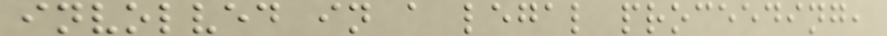involved in a legal proceeding,
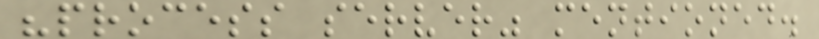"process server" mentioned.
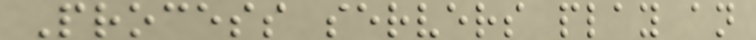Process servers play an
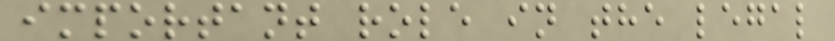important role in the legal
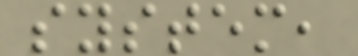system,
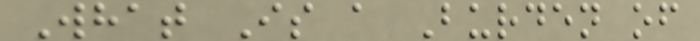What Is a Burden of
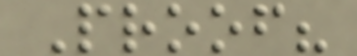Proof?
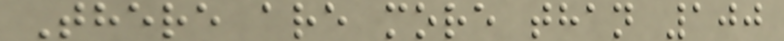There are more than 100
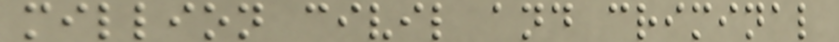million civil and criminal
